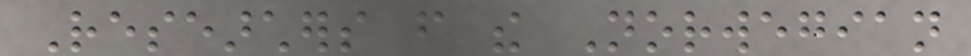Researchers from the Norwegian
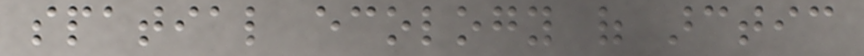spatial ecology of arctic
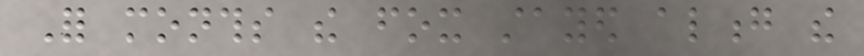For months the fox stayed along the
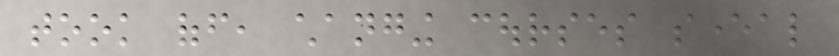took off, changing courses several
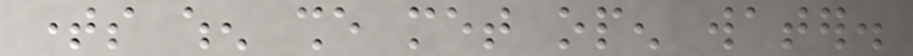times when she met open water.
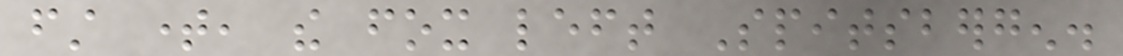first time, the fox left Spitsbergen.
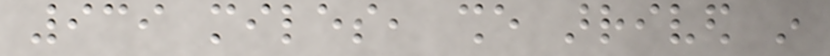939 miles, she arrived in
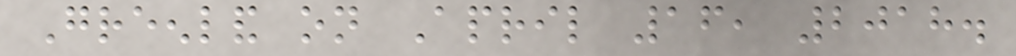Greenland on April 16, 2018.
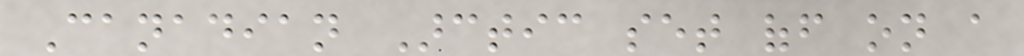Canadian Arctic set off on a
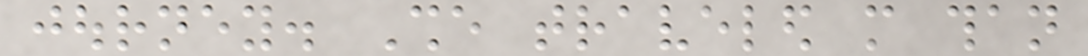journey. She traveled more than
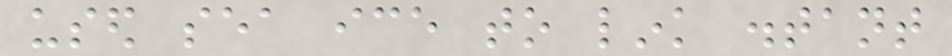used sea ice to link distant
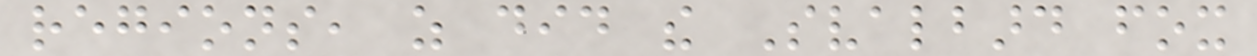regions, as did the Svalbard fox
